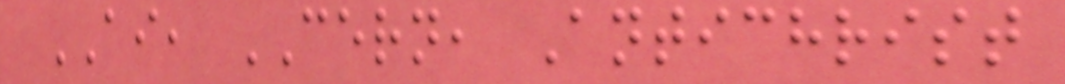AI, CERN, Antichrist
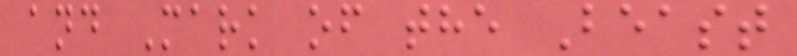and Mark of the Beast
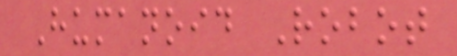Humanoid Robot
